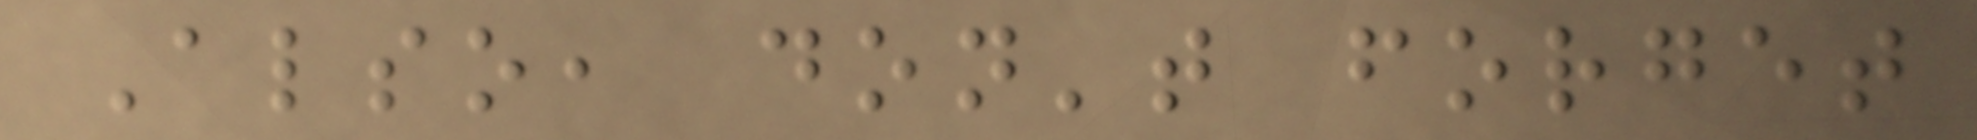Also, don't forget
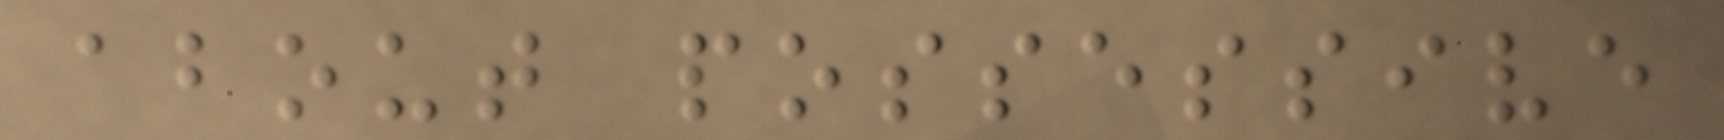about possessive
